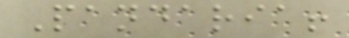Pandaria!
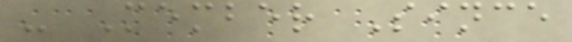- Member Since
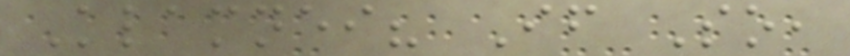Klamnei? If So,
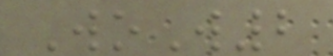WoW2
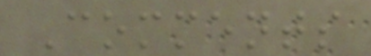Comments
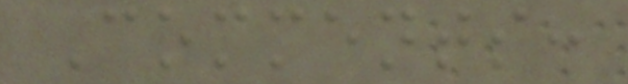Comments:
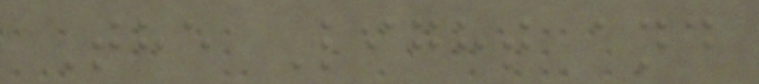The Light and
